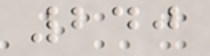240
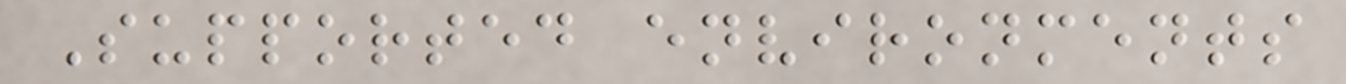Supported environments
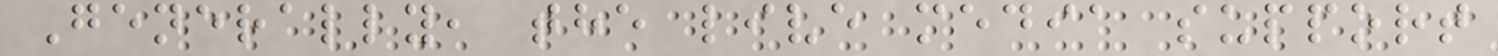Generally, the live media support
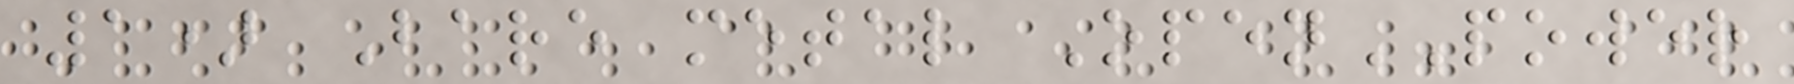1) Bare metal OpenPOWER
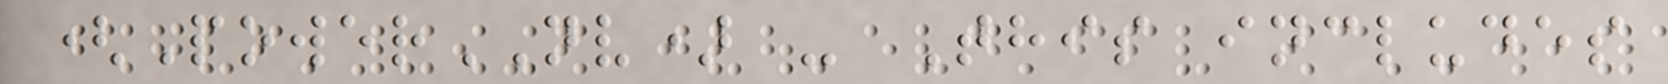(PowerNV) - This includes
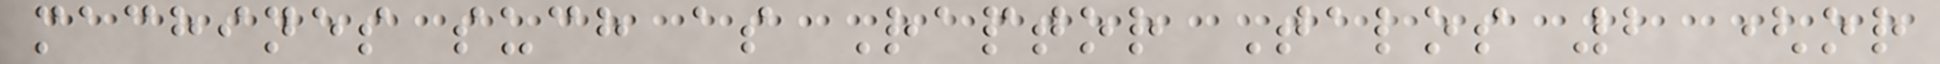machines such as Raptor Talos 2 (or
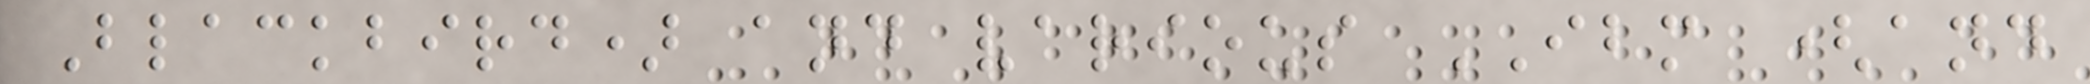Blackbird) and various IBM (and
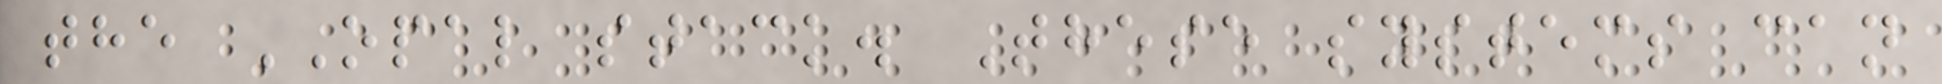the OPAL stack. These systems can
